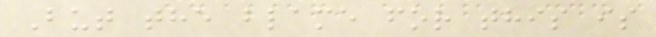But the blame for this is
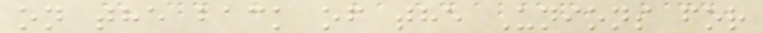on the back of the Unions for
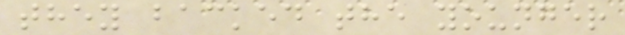they backed the younger
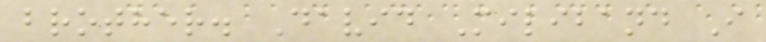brother. David Miliband I
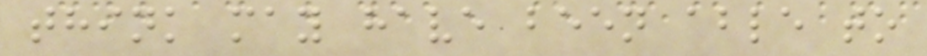think may have been able to
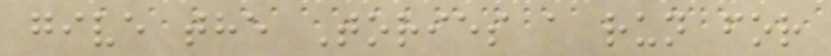give the Tories a run for
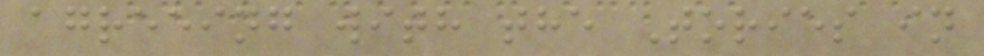agreeing with the Tories in
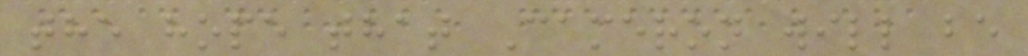the hope that Cameron will be
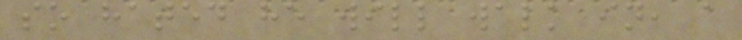so hated he will walk in, a
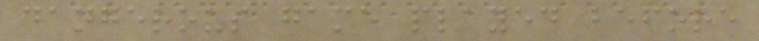dangerous game played before
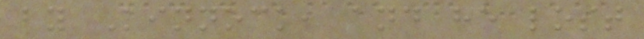by Kinnock, and he lost
